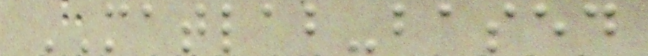MATLAB-based
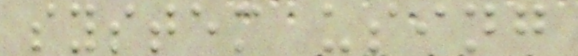system using
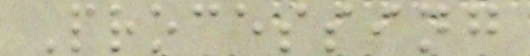Processing
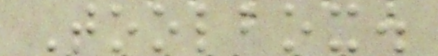Toolbox.
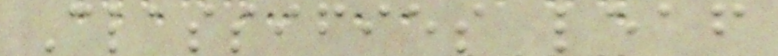Classifies leaf
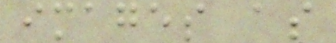images as
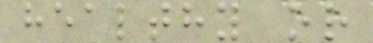healthy or
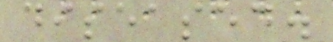diseased.
